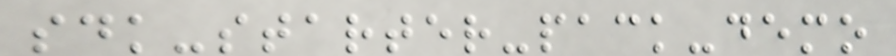sdk-starter-pack-demo
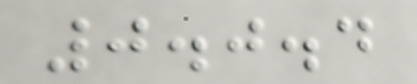0.0.4
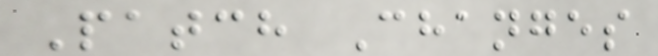Patch Changes
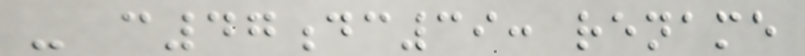- c47dc39: rename
